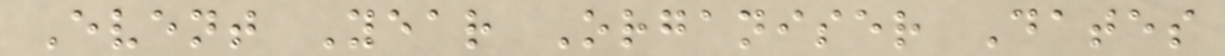Event Year Organiser Dates
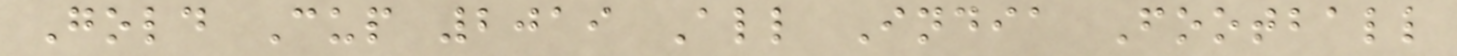Gold Cup 2019 All India Football
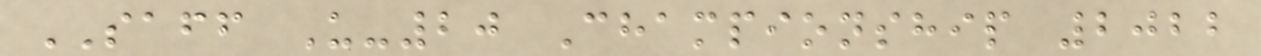SAFF U-20 Championship 2022
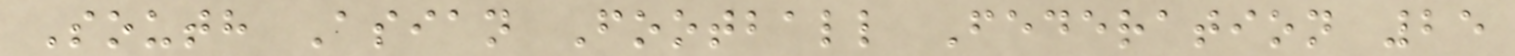South Asian Football Federation 25
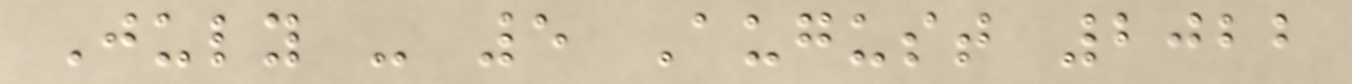July - 5 August 2022
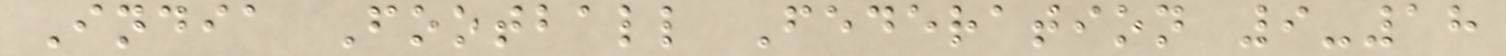India Football Federation 9-18
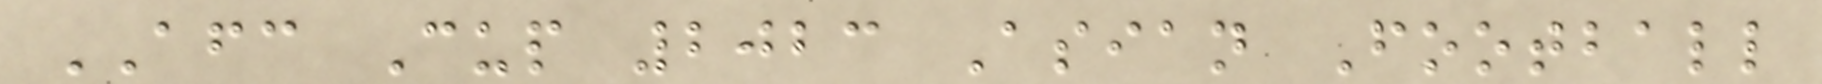AFC Cup 2023 Asian Football
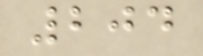204
